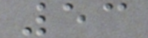53
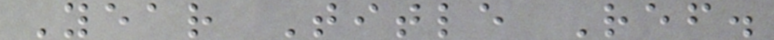Year Title Ref.
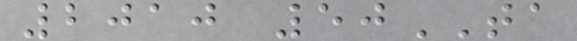2010 50TA
